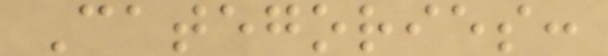Categories:
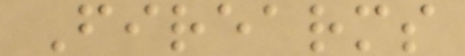Firearms
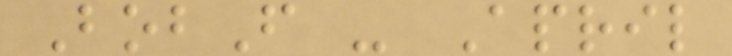BobF - April
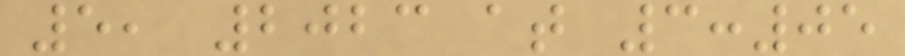5, 2023 at 3:05
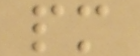pm
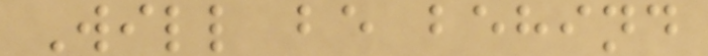Will be behind
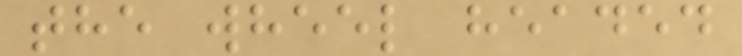the wheel headed
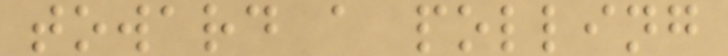toward a polling
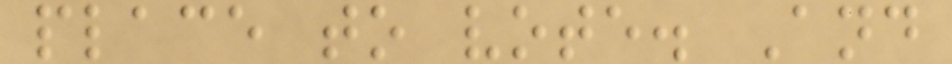place to vote. And
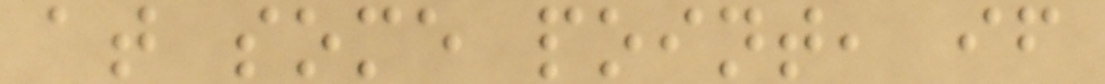at some point, if
